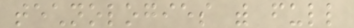technologies with full
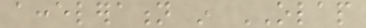acceleration in OLAP
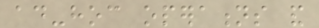ad-hoc operations and
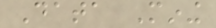Data Mining
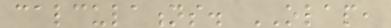calculations. OLAP,
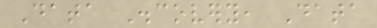Data Discovery, Data
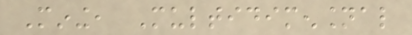Mining, Multidimensional
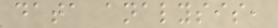data analysis,
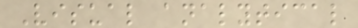Visual analytical
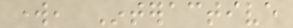work, Interactive
